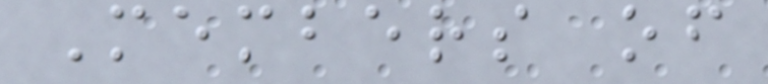Members of
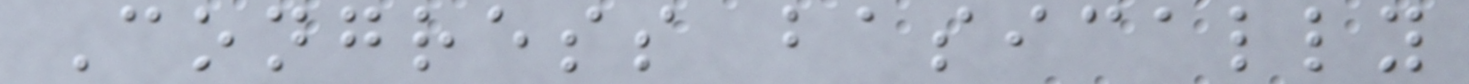Congress basically
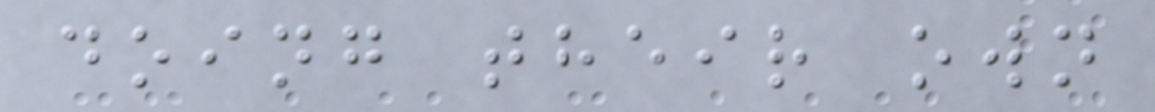doing their own
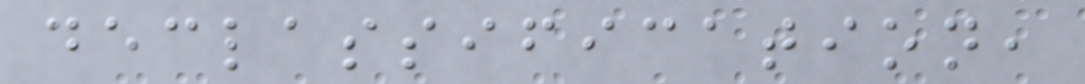declassification,
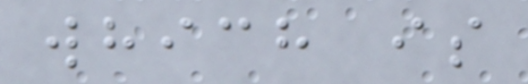which is
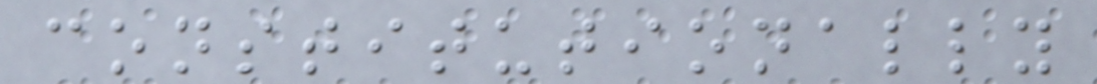constitutionally
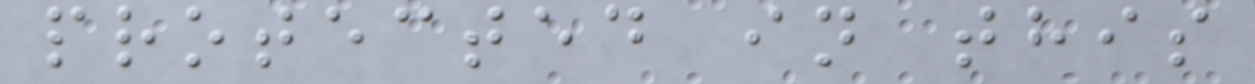protected in this
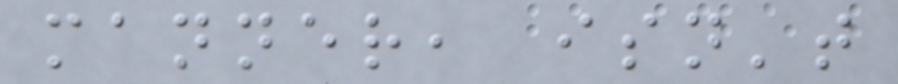manner, isn't
